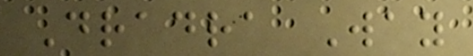Dradra Way
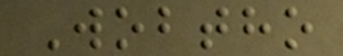Wobtho
